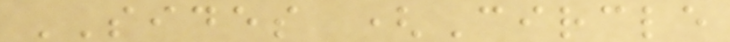SIDES (Circle
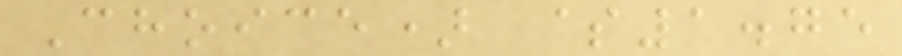Choice) $1.75
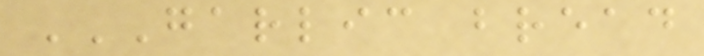GARLIC BREAD
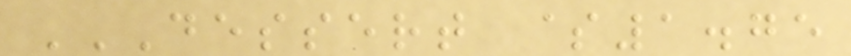DESSERT $1.75
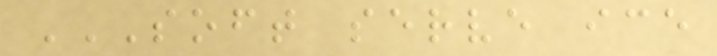SOFT SERVE ICE
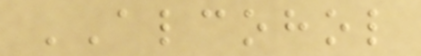ALCOHOL
